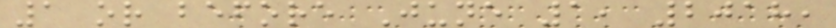1 or before June 1, 2018,
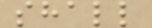shall
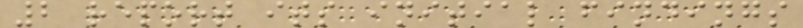2 report its initial findings
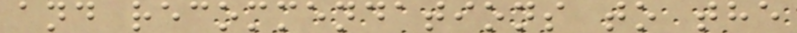and recommendations to the
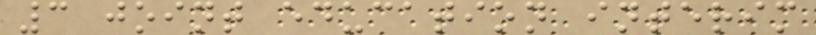3 joint education interim
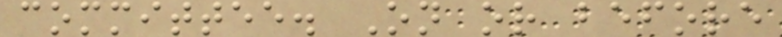committee. On or before
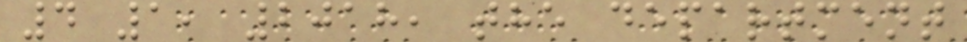4 1, 2018, the department
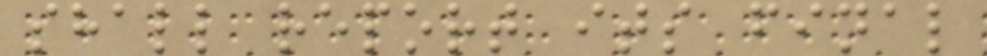shall report its final
